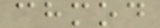chmod
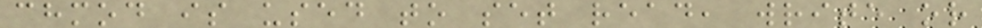chmod is used to set read, write or
